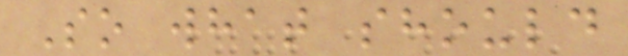So what should
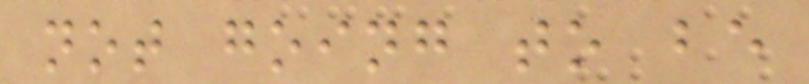not going to be
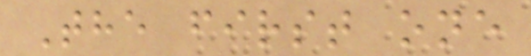The first one
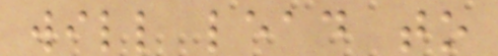will lead to
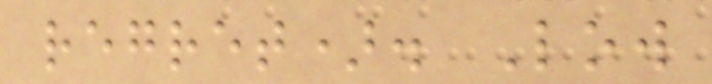regret). Low
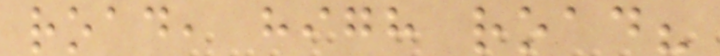road, high road?
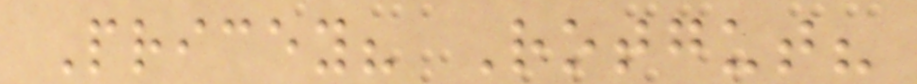Pricey? Rotgut?
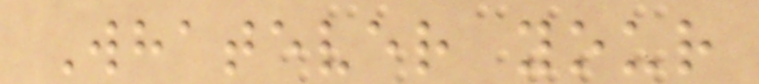Whatever your
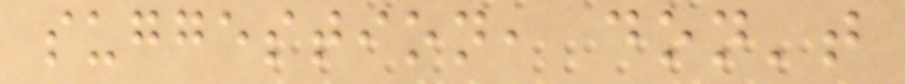suggestion, don't
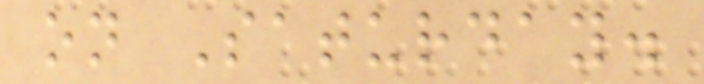on Saturday.
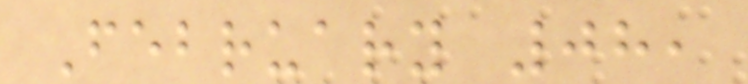February 08,
